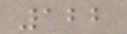122
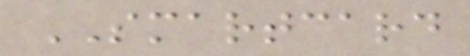SMARTCARD
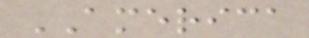AMERICA
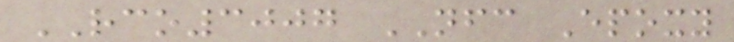RCO3007 NFC Epoxy
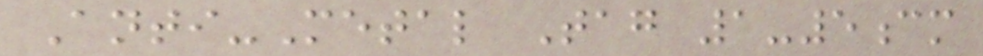Anti-Metal Tag 1-5cm
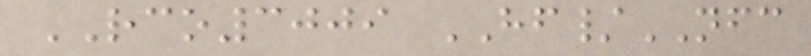RCO3009 HF/NFC
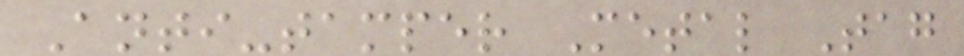Anti-tamper Metal Tag
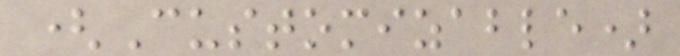(Customizable)
